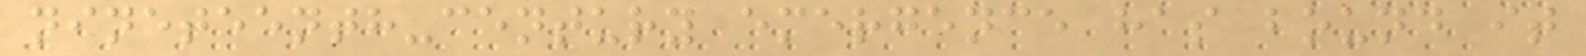nineteenth-century emergence has bound it
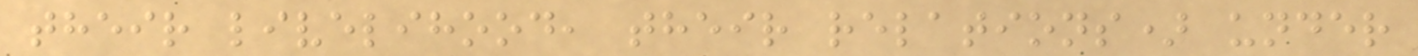their livelihood, their relations) under
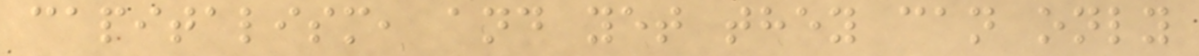capitalism, and yet they can only
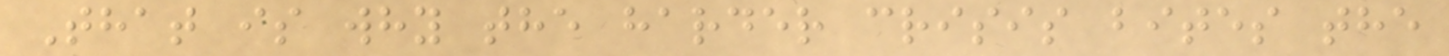That is why the harder crisis bites the
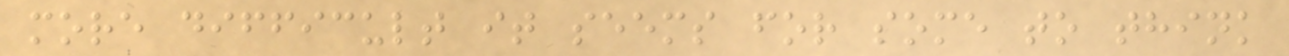more difficult it seems for some to think
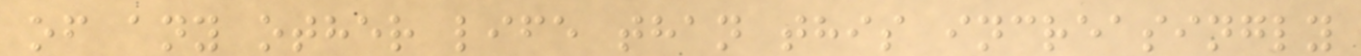of any other life than this increasingly
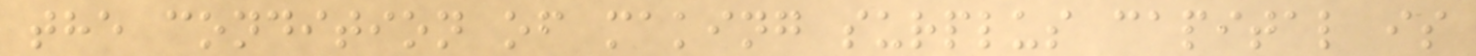the condition of making surplus capital is
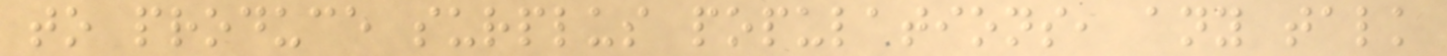to produce surplus populations, any talk
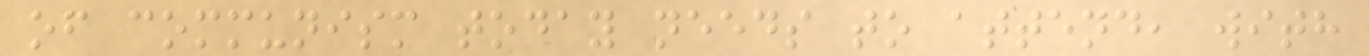of communism today needs to attend, with
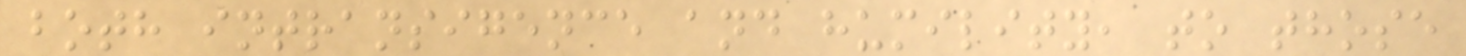both intransigence and humility, to those
